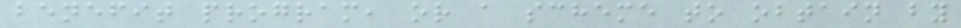benefit program, or a scheme to obtain by
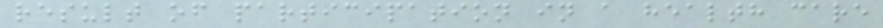result of participation in a health care
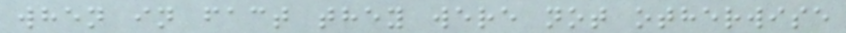when in fact they were not otherwise
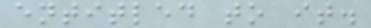entitled to it.
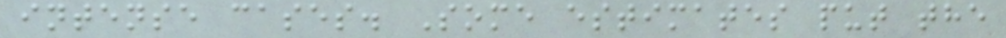intense cases. Some estimates put the
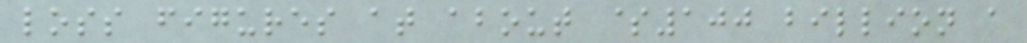loss figures at about $100 billion a
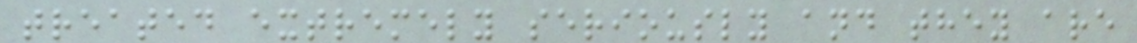treated extremely seriously and they are
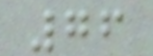76
